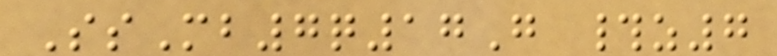SsMb7q17G #z7
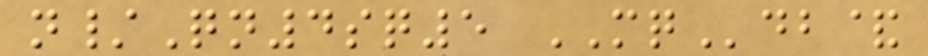n/Qn4sq5 MQdb&
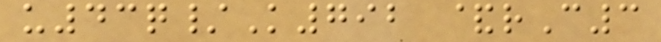u43q/K792 &rC3
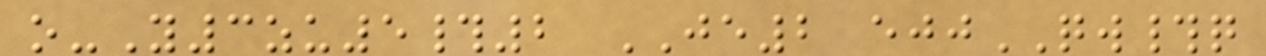o-Y3zu5#2 JE2 ejjQW#q
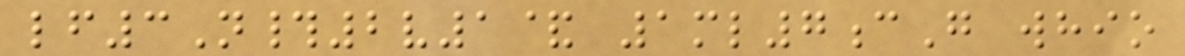lf3N#2v1& 1ml7cG whio
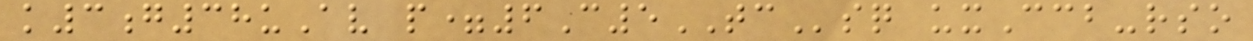k3g38uAv p=6C5TCsq uxCcb-rso
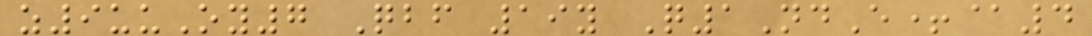z9uuOy7 Qbf 19y Q1NdE+@4
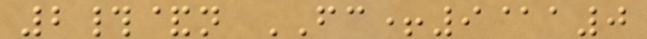2#&n FC+9@a0
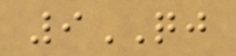9QJ
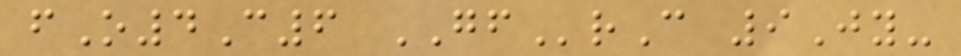fO4C6 GFrC 9Jy-
